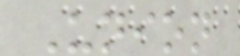Union
